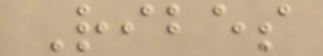Ribes
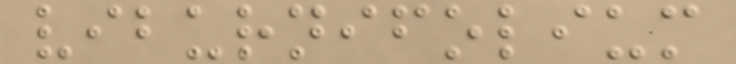viburnifolium
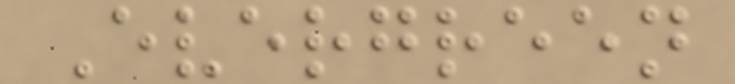Evergreen
